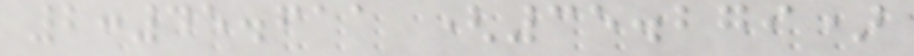2:45.611 (35.279)
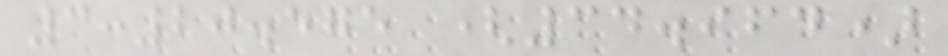3:20.575 (34.964)
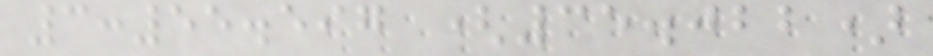3:55.597 (35.022)
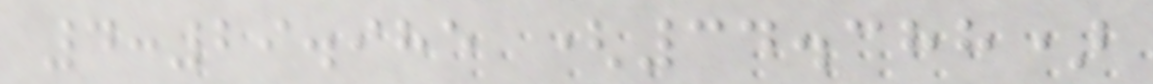4:29.985 (34.388)
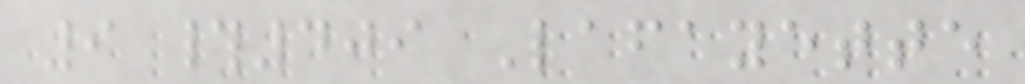9 #409 Lafayette
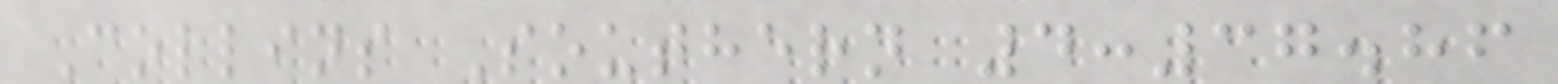Collins Southern 4:37.86
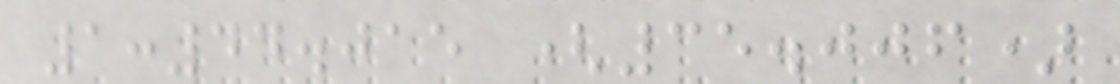1:44.015 (35.006)
